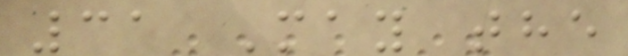31 May the
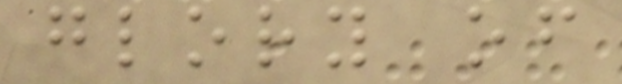glory of
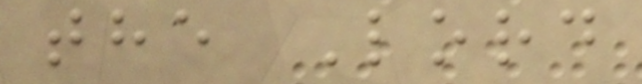the Lord
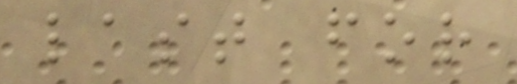last for
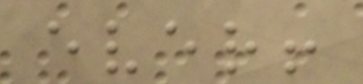ever!
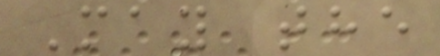May the
